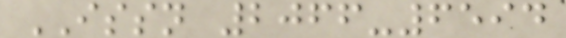ISSN 2066-6594
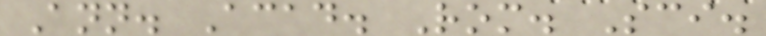Ann. Acad. Rom. Sci.
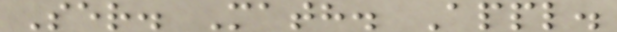Ser. Math. Appl.
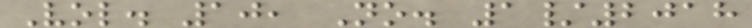Vol. 10, No. 1/2018
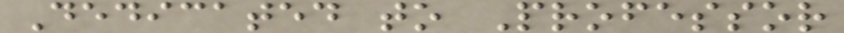Dedicated to Professor
